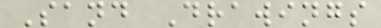Sand Drawings
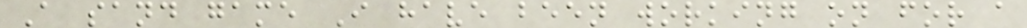A sand game I have been working on for a
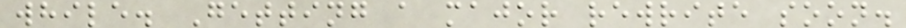while. Getting a major rewrite soon.
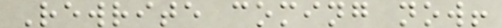Rewrite coming now!
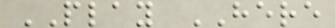PLAY HERE
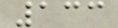133
